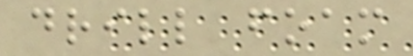drill foam
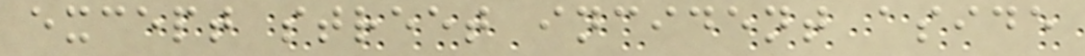except street incident aside
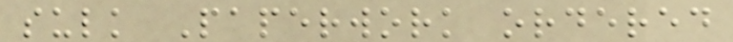sulk Paperwork ordered
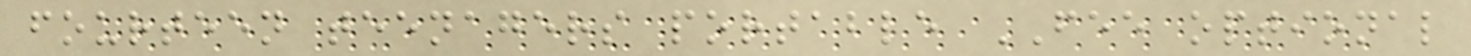fourteen teenagers portable FEE optional
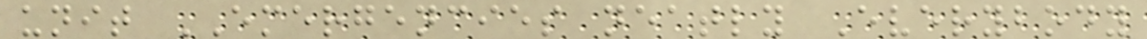unit EMERGENCIES neatly Everybody
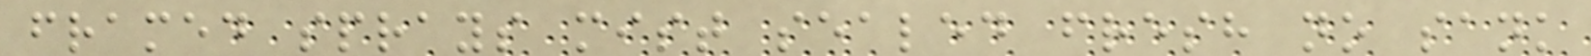framed sprays mist sealed fresh no sank
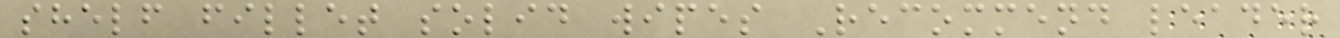shelf fillet solid wipes Recommend leader
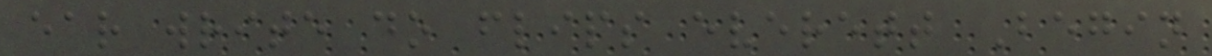ear write do flips everett Begin
